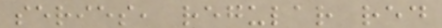series, regular red
